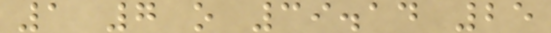1 7 o 39.14 25
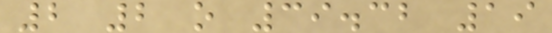2 2 o 39.32 19
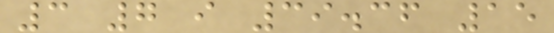3 7 i 39.36 15
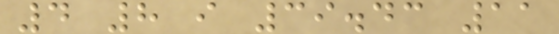4 8 i 39.43 11
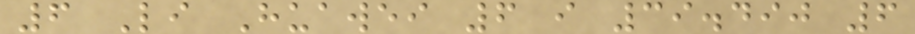6 Li Huawei 6 i 39.490 6
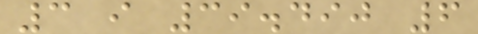3 i 39.490 6
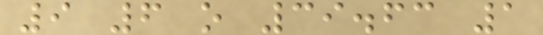9 6 o 39.63 1
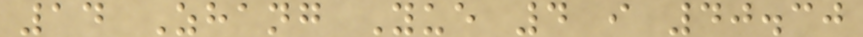14 Zhang Yue 4 i 40.30
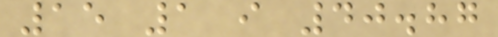15 1 i 40.87
